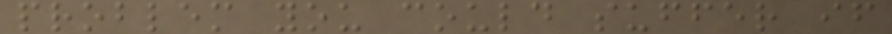problem you could suffer if
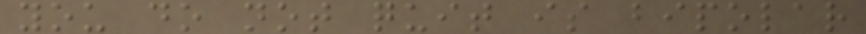you do not quit is bipolar
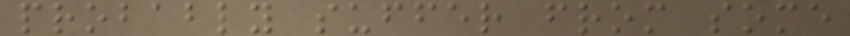probably suffer from some
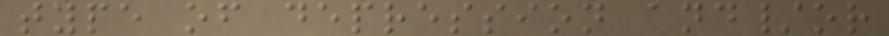type of depression and/or
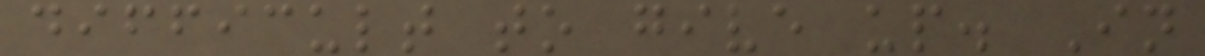difficult to give up. In
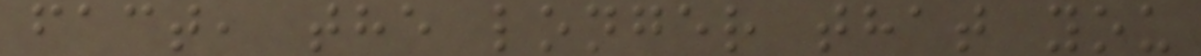fact, the longer that you
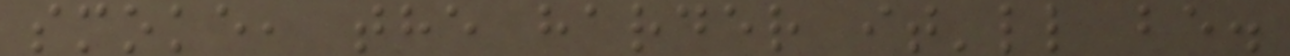smoke, the harder it'll be.
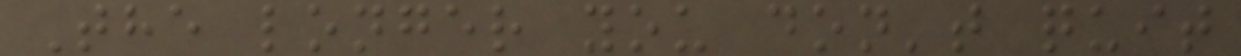The longer you don't quit
